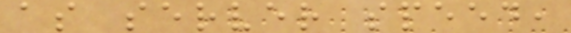as server speed,
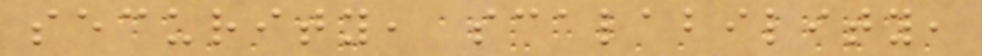security, scalability,
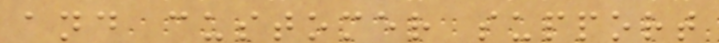and customer support
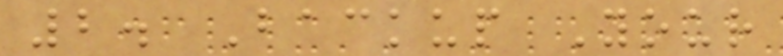2. Backup Your
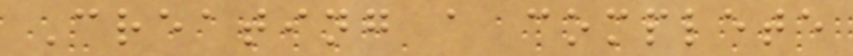Creating a complete
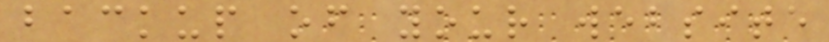backup of your website
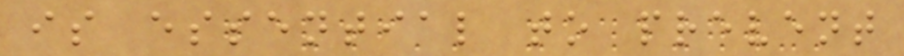is essential to prevent
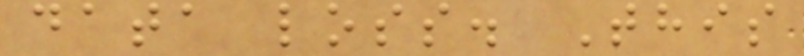data loss. This
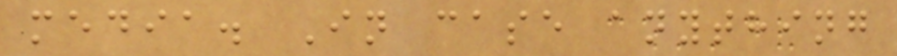media. In case anything
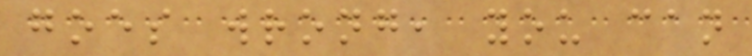goes wrong, you can
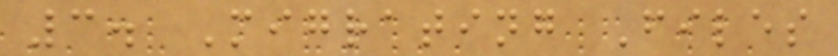3. Migrating Files
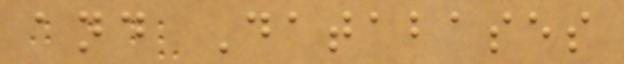and Databases
